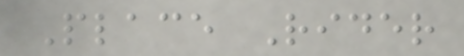Place Rider
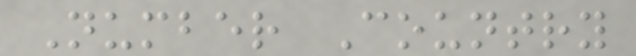Number Country
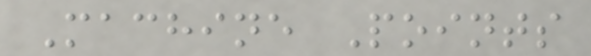Machine Points
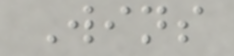Wins
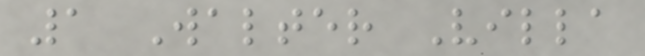1 Walter Villa
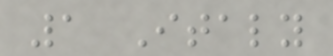1 Italy
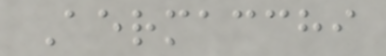Aermacchi
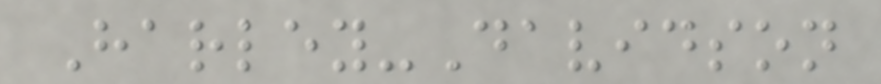Harley-Davidson
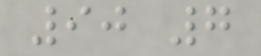90 7
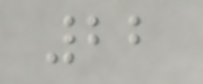22
